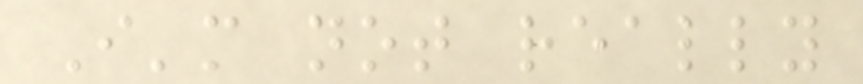I'm not really
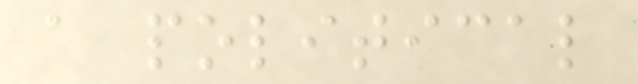a political
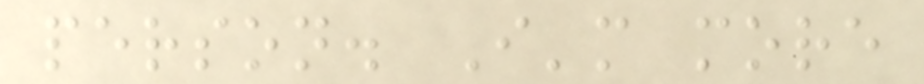person. I'm more
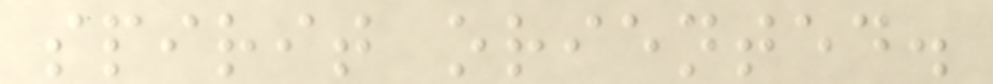spirit oriented.
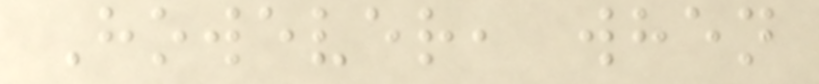However, when
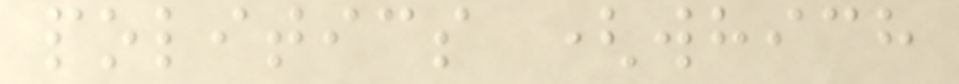politics (which
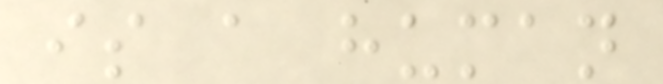is a human
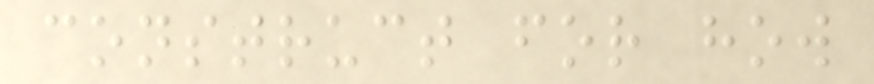construct for how
